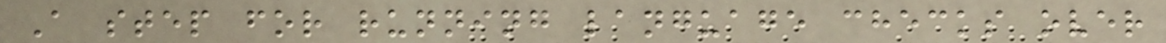A step for running language checks over
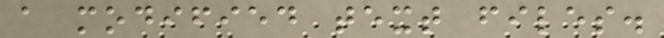a modified text files.
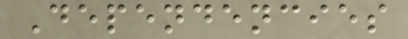Dependencies
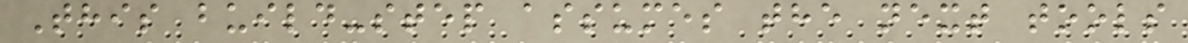This build-step assumes the next tools
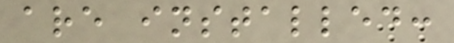are installed:
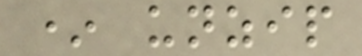* unzip
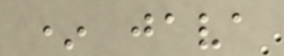* java
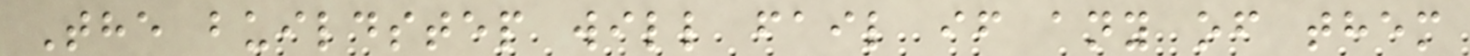The buildstep will fail if any of them
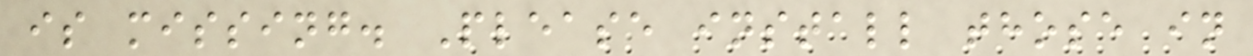is missing. Please install those in
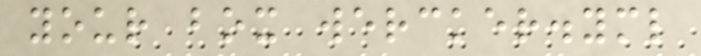your box wercker.yml
